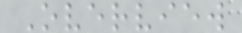Overview
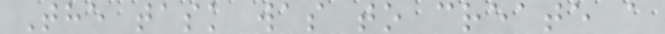The task was to create a
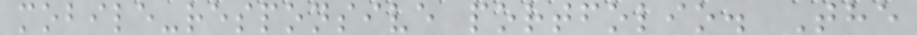mobile-responsive portfolio. The
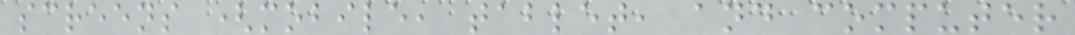screens (mobile, tablet, and computer
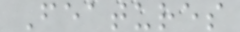Features
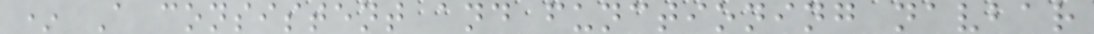* A consistent and functioning navbar
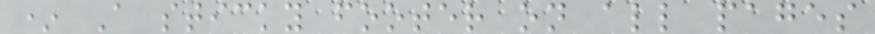* A sticky footer on all pages
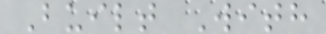Built With
